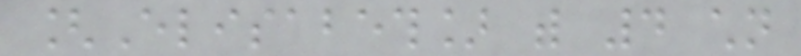[Elisabeth] with 4 children
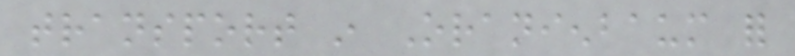transport in Oranienbaum for
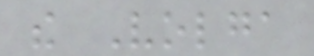the Volga
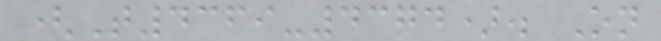(T4369-4374). On
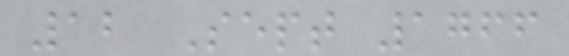12 Sept 1766
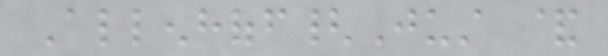Allenhoff{Just &
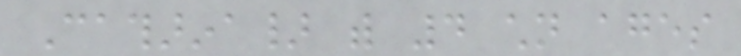Catharina} with 4 children ages
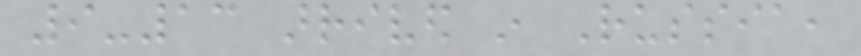9-13 arrived in Russia,
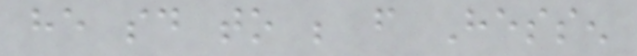he said to be from Hessen
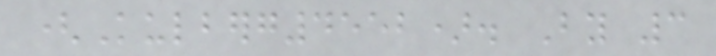(Kulberg4552). By 3
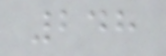248
